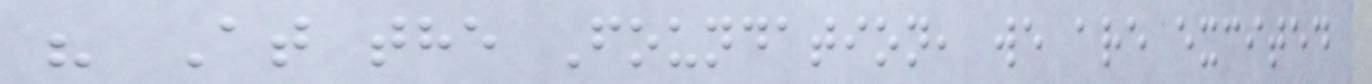" At the Foundation, we are excited
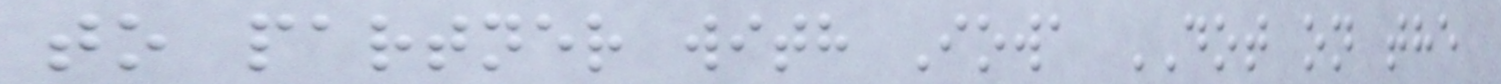to partner with Iowa DOT on the
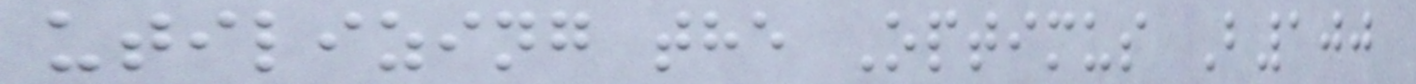utilizing the Optimus B100
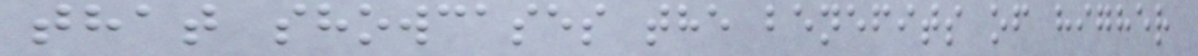that showcases the benefits of higher
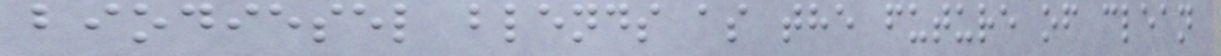biodiesel blends as the future of clean
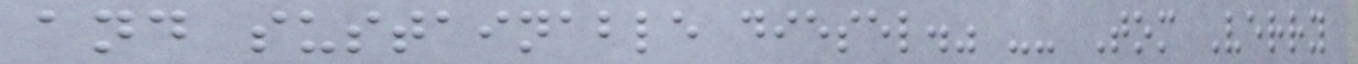and sustainable diesel." -- Tom Verry
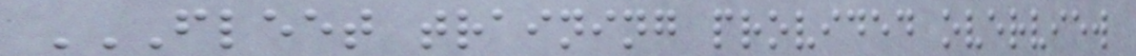FLEET TRAINING PROVIDED OVERVIEW
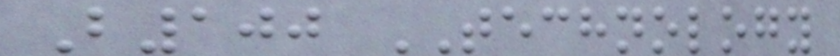B100 TECHNOLOGY
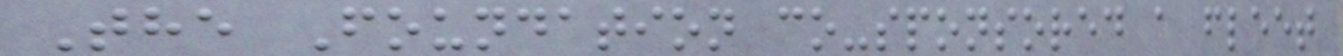The Foundation co-sponsored a fleet
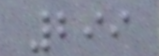299
